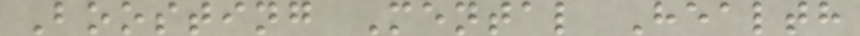Boosting Mental Health
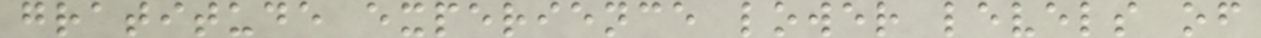gratitude experience lower levels of
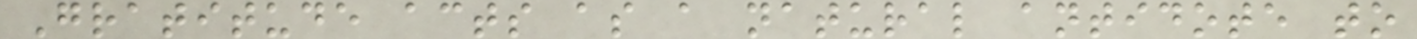Gratitude acts as a natural antidote to
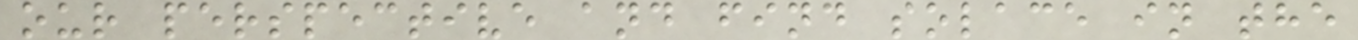our perspective and find solace in the
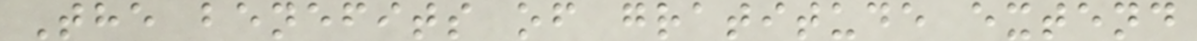The benefits of gratitude extend
